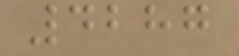4287
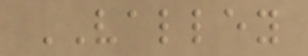VALLEY
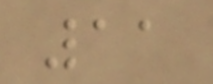11
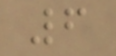6
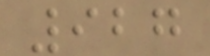927
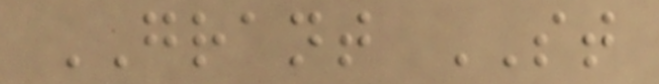GRANT ST
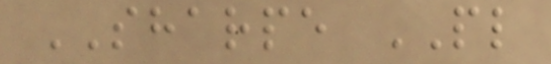SHARPE PL
